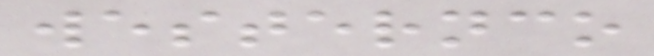westernco
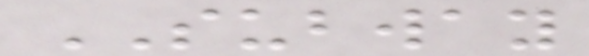SUBWAY
